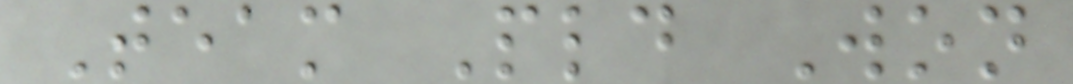Team Pld Won
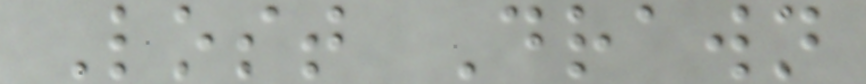Lost Drawn
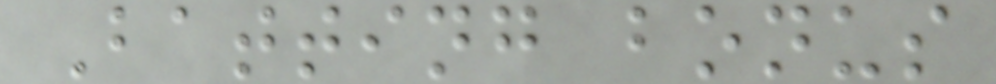Batting bonus
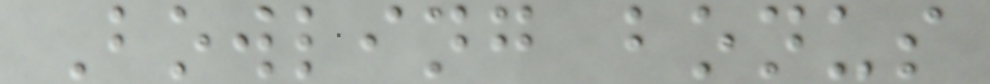Bowling bonus
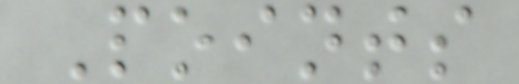Points
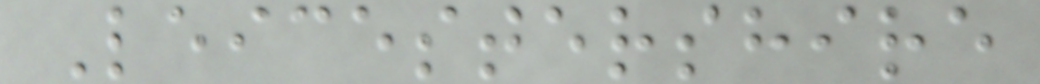Leicestershire
